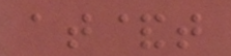at&t
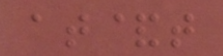at&t
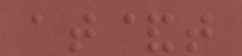at&t
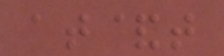at&t
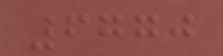6770
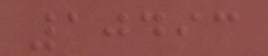10493
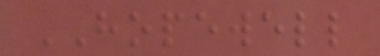HOPEWELL
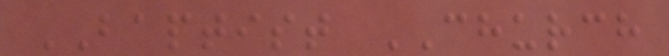BAPTIST CHURCH
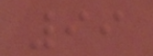99
